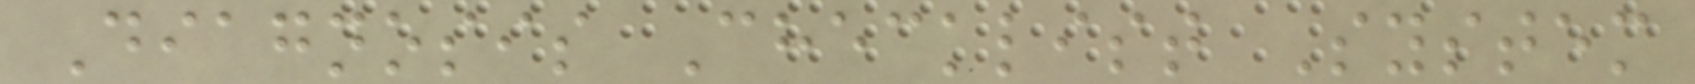Diagnosis Checklist System
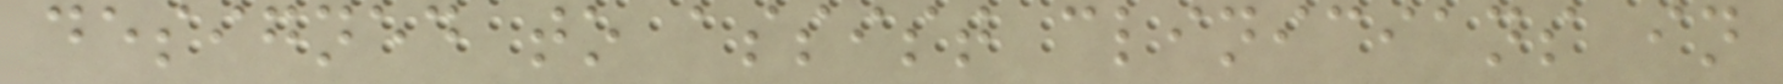designed to assist clinicians in
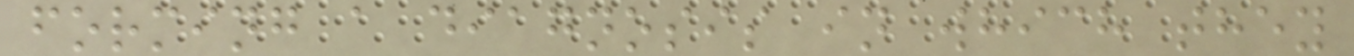forming a diagnosis in which they
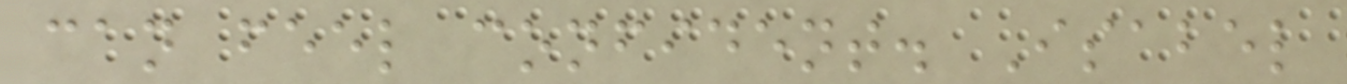can feel confident. Isabel
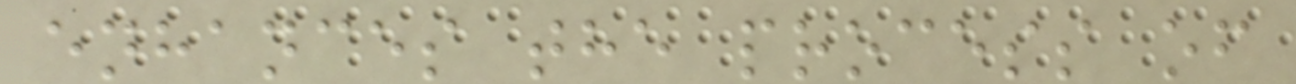enhances the process of
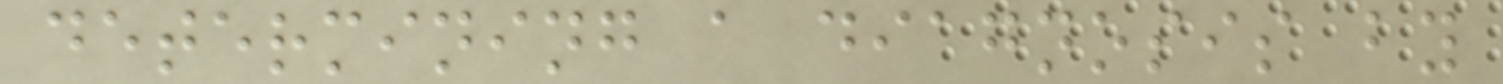determining a diagnosis by
